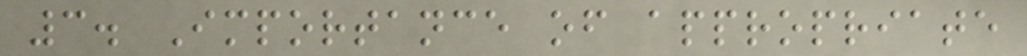3. Importance of appropriate
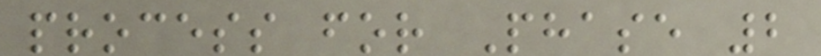process for Phase 2
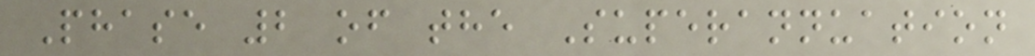Phase 2 of the Superannuation
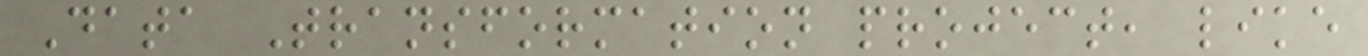Data Transformation project, like
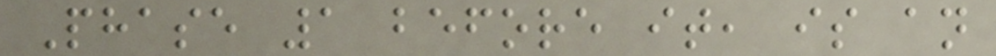Phase 1 before it, is an
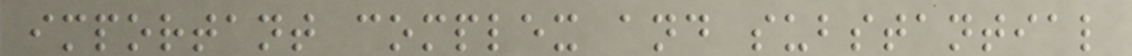important complex and substantial
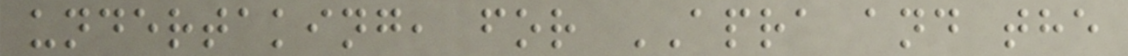undertaking, for APRA and the
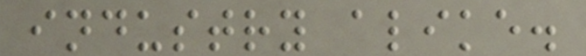industry alike.
